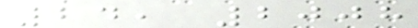24, 2008
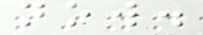now.
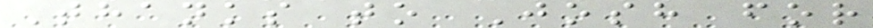Thanks to Josh for
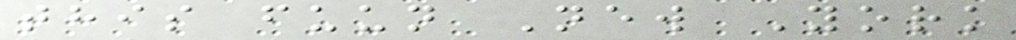this fuun New York
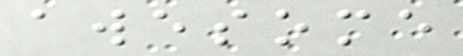awesome
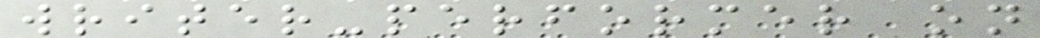writer-performer on
